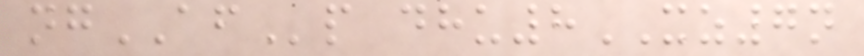ngAFp dhu8XZ7n
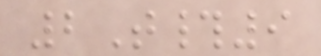2T#9
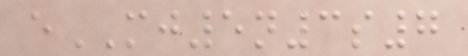eMJ5n3s7
